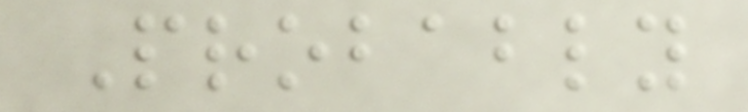Probably
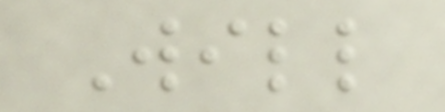Will
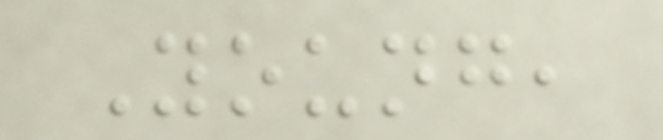Young,
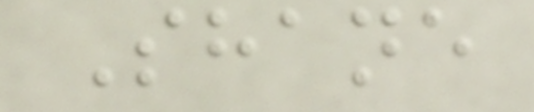Shane
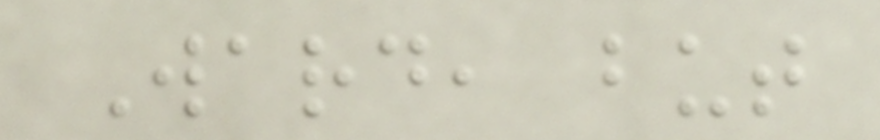Ward, but
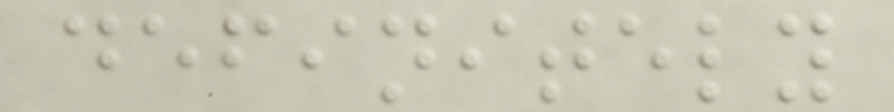definitely
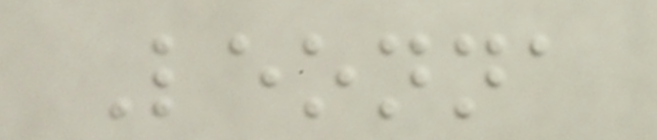Leonna
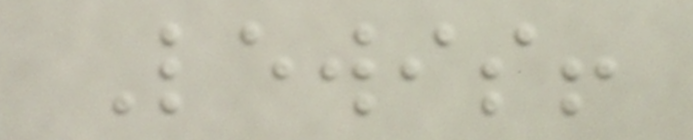Lewis!
